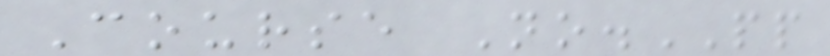Course No.PP
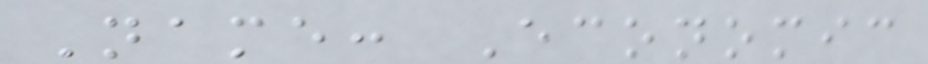Name: Economic
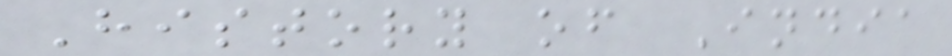History of India
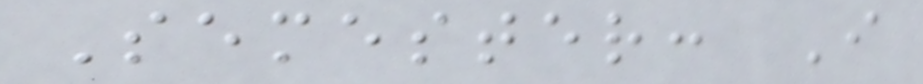Semester: I
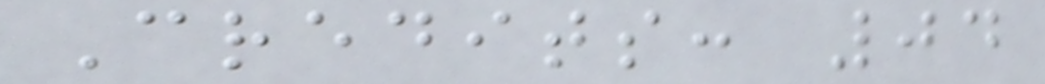Credits: 04
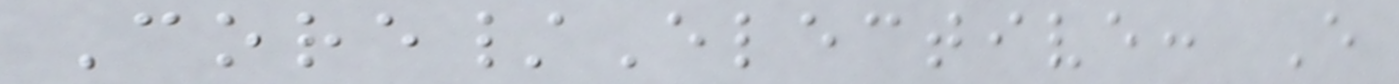Core/Elective: E
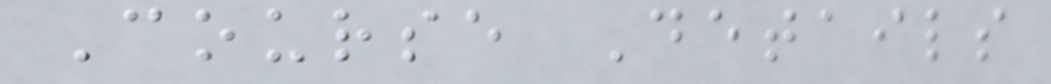Course Details
